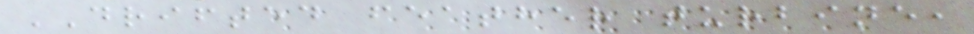DRIFTED feather turbine,
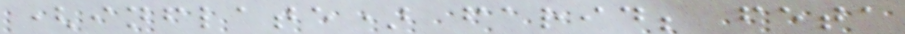(inflate) farid; feta
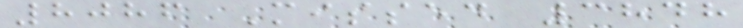8086 Missed 3848
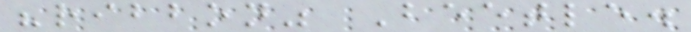"ribbon" Beetle.
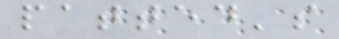patted's
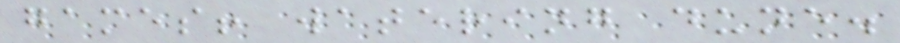games! watering dune.
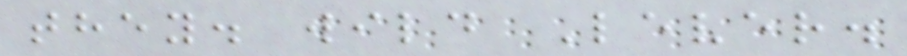they. wild Lever.
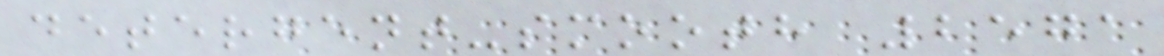detergent-smooth 2571
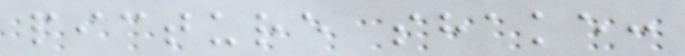picture shake:
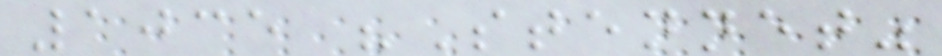1035 "Stennet"
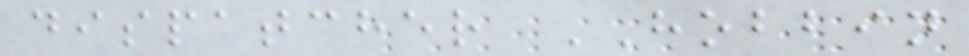dispatcher HOBBIN
